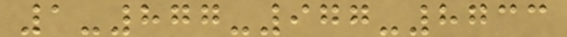1-877-977-8733
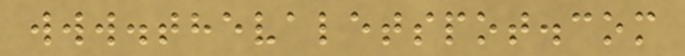www.thevaletspot.com
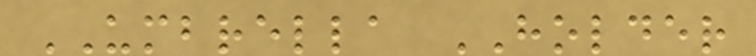UMBRELLA HOLDER
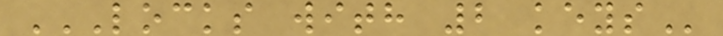LOCKS WITH 2 KEYS
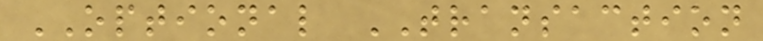OPTIONAL TRANSACTION
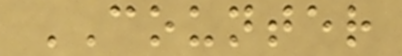COUNTER
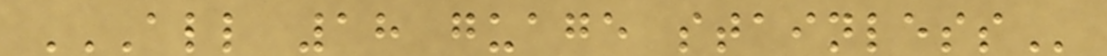ALL 18 GUAGE STAINLESS
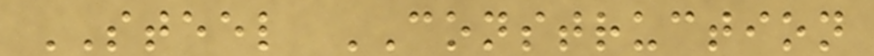STEEL CONSTRUCTION
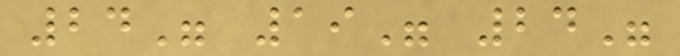24" 19" 24"
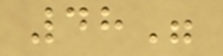48"
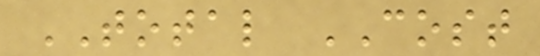TOTAL COST
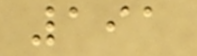191
